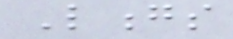Longs
